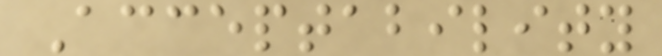Acceptability
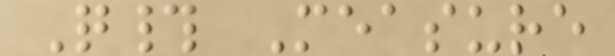Q# Measure
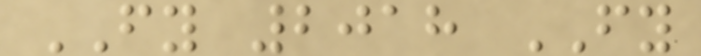FY 2018 FY
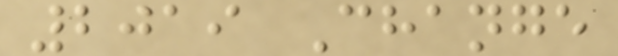2019 Change
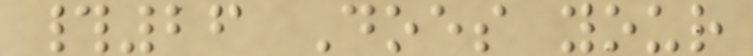#26 Does your
